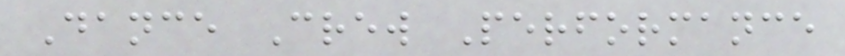Dance Crew Performance
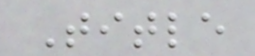Title
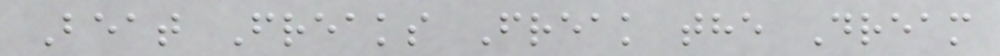Beat Freaks Freak the Dream
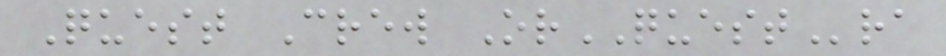Quest Crew OrQUESTra
